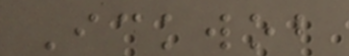Ickwob
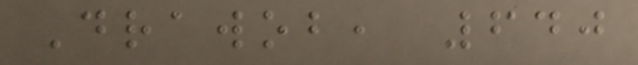Drawob, 640
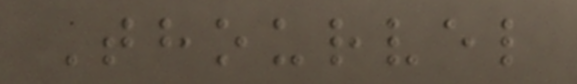Thourvel
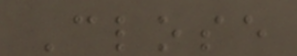Close
